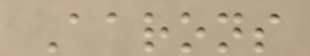Aarons
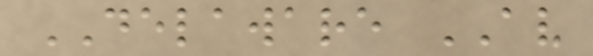DELAWARE AV
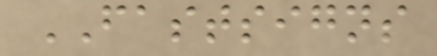FASTSIGNS
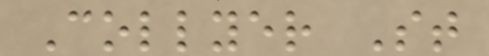Collyer St
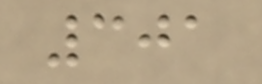301
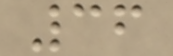36
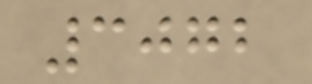3072
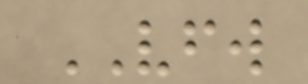VFW
